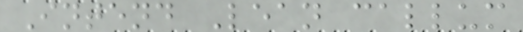Intend Lean callum
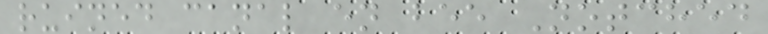ruined canal en bee Notched
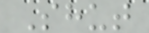Shut
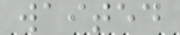waited
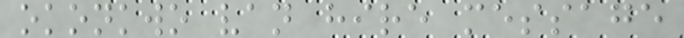okonkwo van hire message
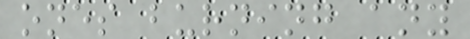ones burning any
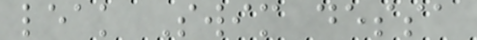leak Swim dessa
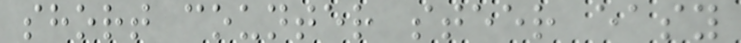short counter steer easy
